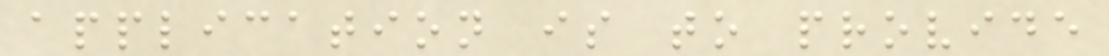application is to provide
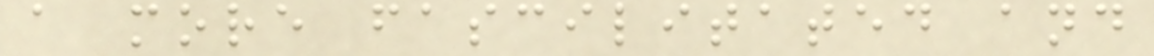a more fascilitated and
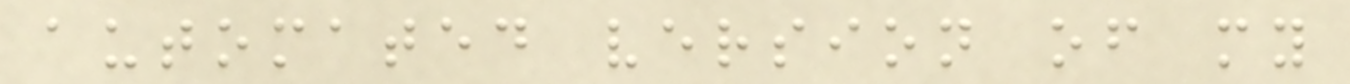automated version of my
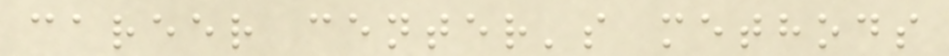career center's methods
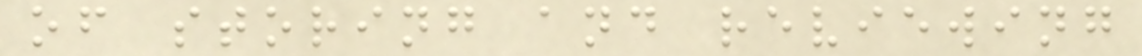of storing and reviewing
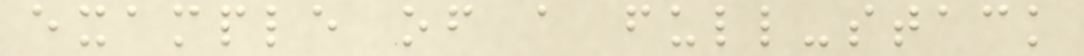example of a full-stack
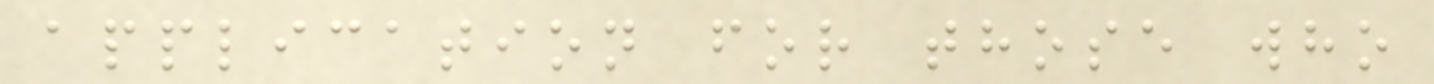application for those who
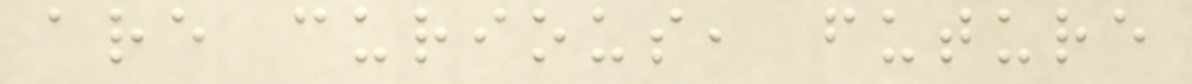are curious, future
